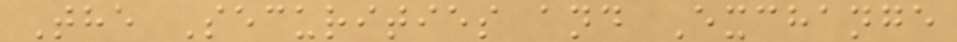The Securities and Exchange
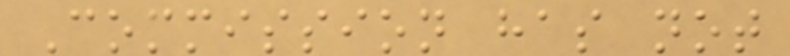Commission has not
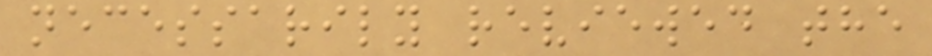necessarily reviewed the
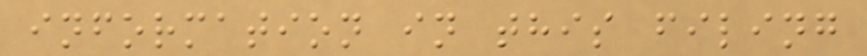information in this filing
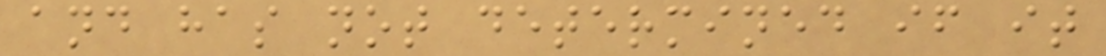and has not determined if it
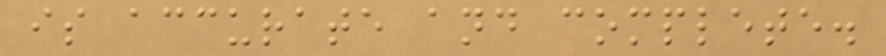is accurate and complete.
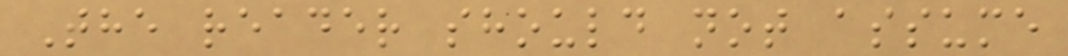The reader should not assume
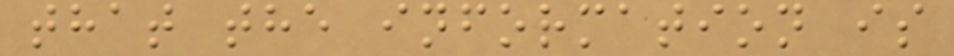that the information is
